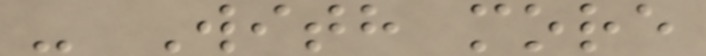- With more
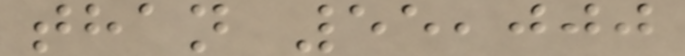than 55,000
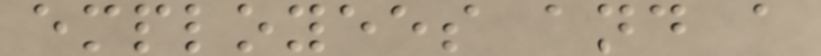employees and a
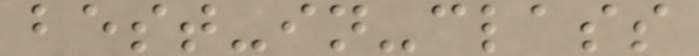best-in-class
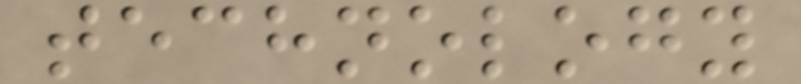technology
